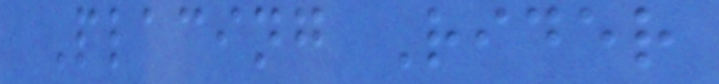Placing Rider
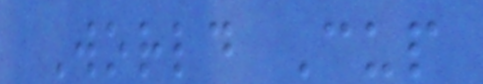World Cup
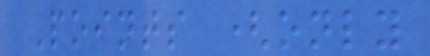Points (only
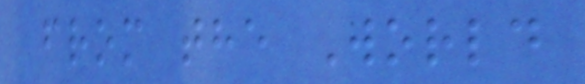from the World
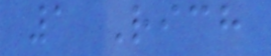1 Rich
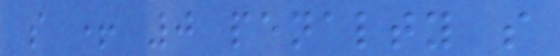s + 0 penalty s
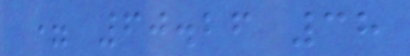= 60.26 38
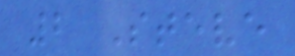2 Steve
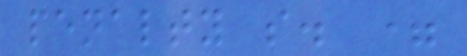penalty s. =
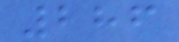286
